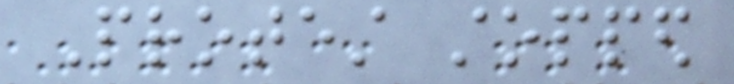Protest stopped
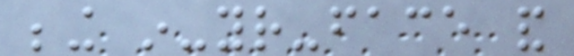being in-your-face and
